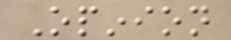Opinion
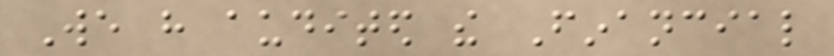We have audited the Financial
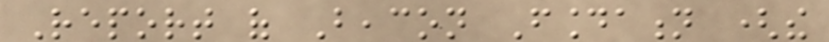Report of Beacon Foundation (the
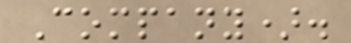Company).
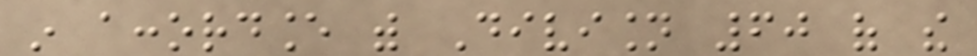in accordance with Division 60 of the
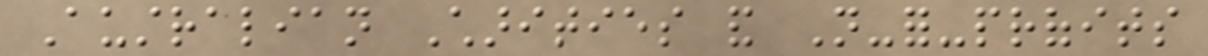Australian Charities and Not-for-profits
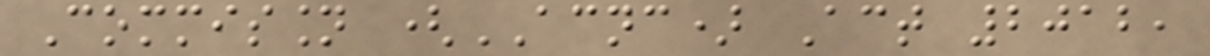Commission (ACNC) Act 2012,
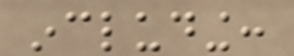including:
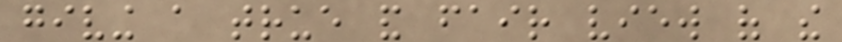giving a true and fair view of the
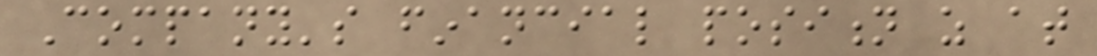Company's financial position as at
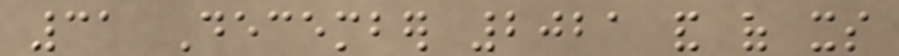31 December 2021 and of its
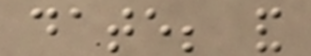date; and
